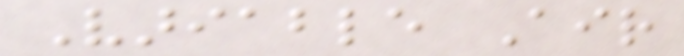Variable Air
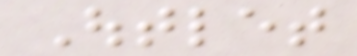Outlet
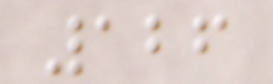126
